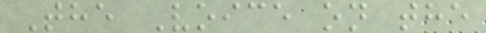The Voice on the
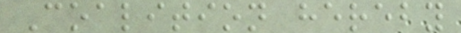Coalition hereby
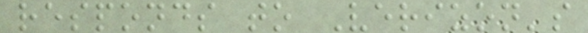responds to Verizon's
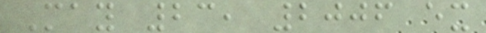May 23, 2006 ex
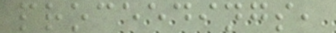proceedings,
